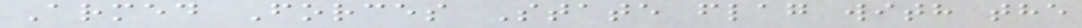Armed Forces State flag with the
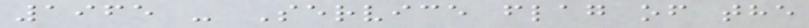1965 - Service flag of the
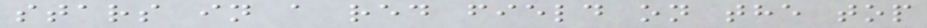stars in a red field on the top
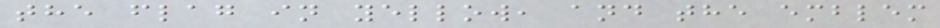the flag in yellow, and the emblem
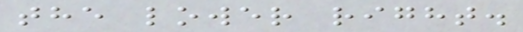the lower right.
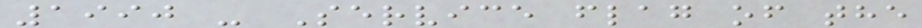1990 - Service flag of the
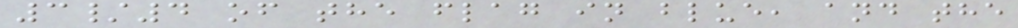3/4 of the flag in blue, and the
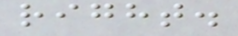right.
